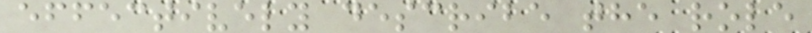effectively describe the role
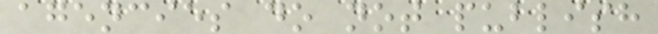agencies do not publish
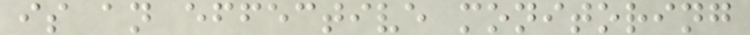is an effective monitoring
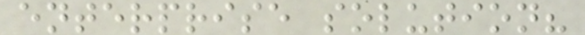enterprise solution?
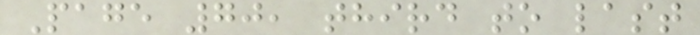Page 70, third to last
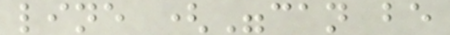line ("can be
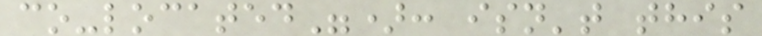co-located"): isn't this
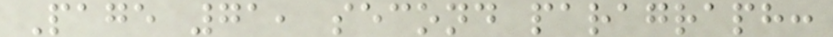Page 71, second paragraph:
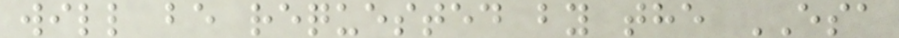will be requested by the ESA
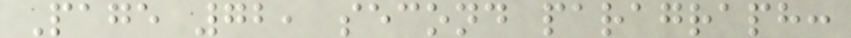Page 72, second paragraph:
